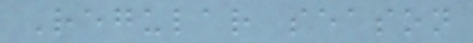Regular season
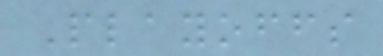Playoffs
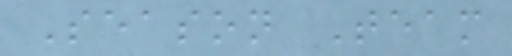Season Team
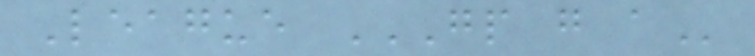League GP G A
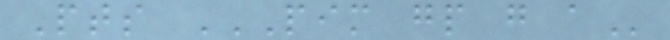Pts PIM GP G A
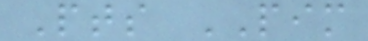Pts PIM
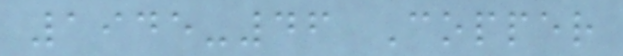1945-46 Copper
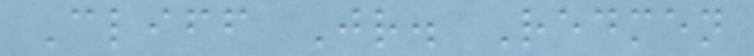Cliff Jr. Redmen
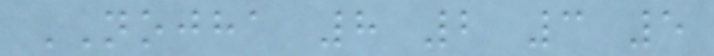NOJHA 8 2 3 5
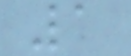1
